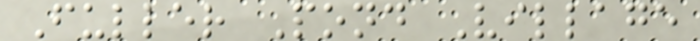Fuller Pond Village
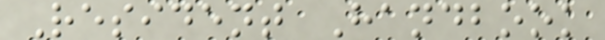Resident Handbook
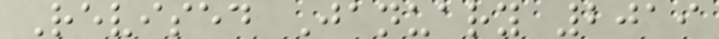Revised January 2019
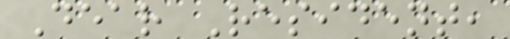Dear Resident,
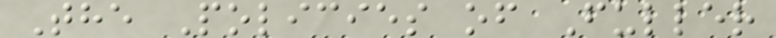The Policies of Fuller
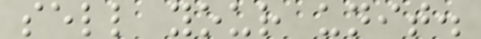sell your unit.
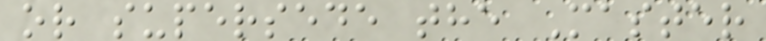or supersede the Master
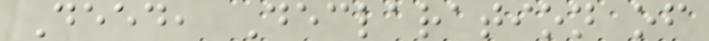Deed, Declaration of
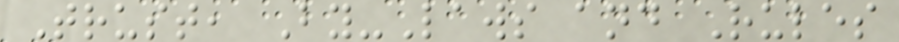Trust, By-Laws and Rules
